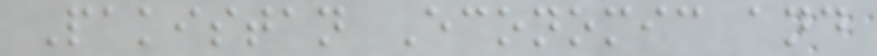Pakistan Economic and
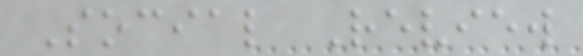Social Review
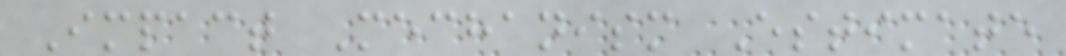Impact Mechanism Estimate
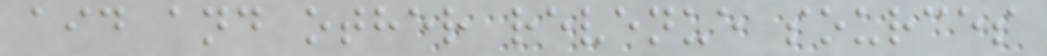aid and other revenue sources
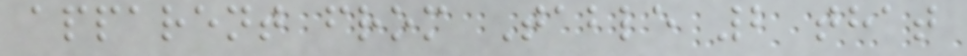apparent from Table 2 that
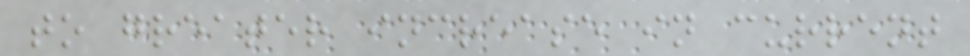to greater increase in current
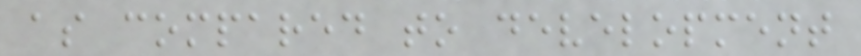as compared to development
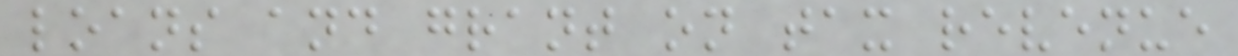loans and grant on tax revenue
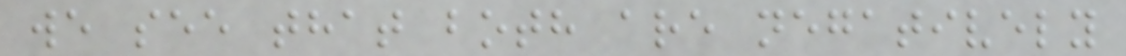we see that both are negatively
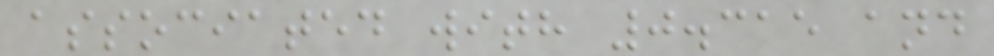associated with 0.315 and
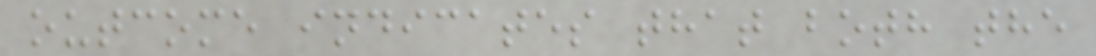outcome indicates that both the
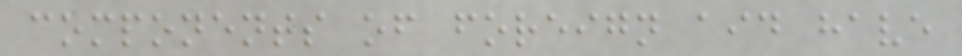components of foreign aid have
